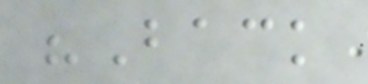"Back
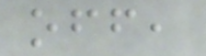off,
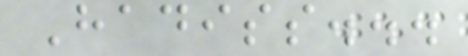Hadiss...
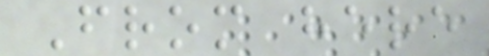From here
